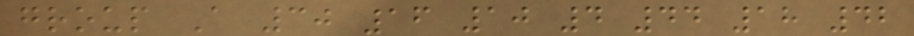group A 30 16 10 4 44 18 42
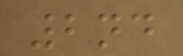2nd
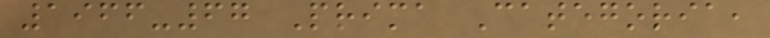1966-67 Prima Categoria,
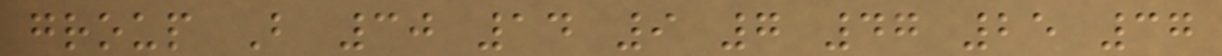group B 30 14 9 7 47 25 37
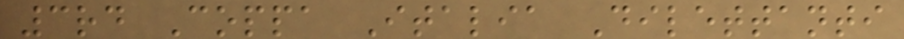3rd Coppa Italia Dilettanti
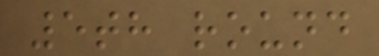5th round
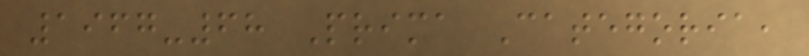1967-68 Prima Categoria,
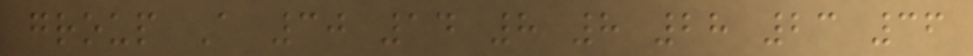group A 30 14 8 8 28 23 36
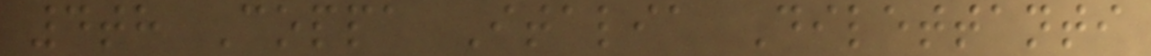4th Coppa Italia Dilettanti
